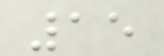15
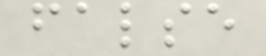false
